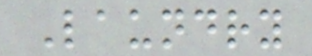Laundry
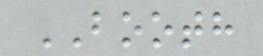BOOTH
